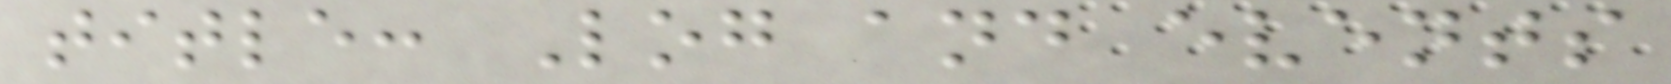title: Log and events
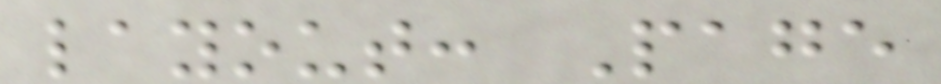layout: Page
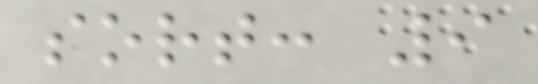sort: 9
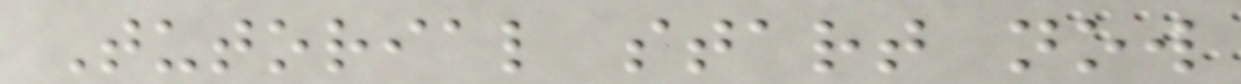Tutorial start now
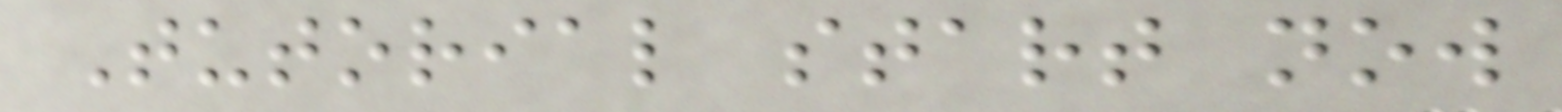Tutorial start now
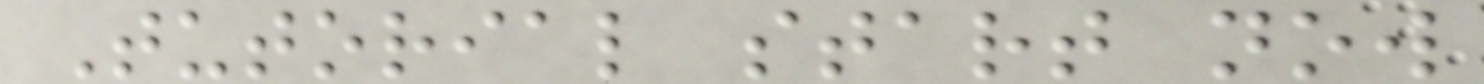Tutorial start now
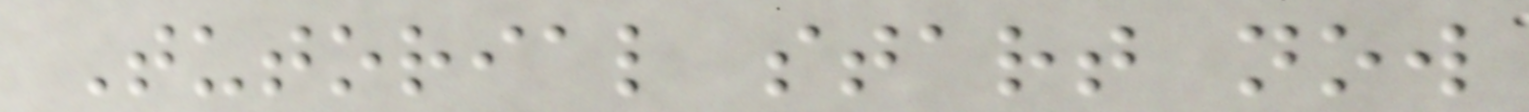Tutorial start now
